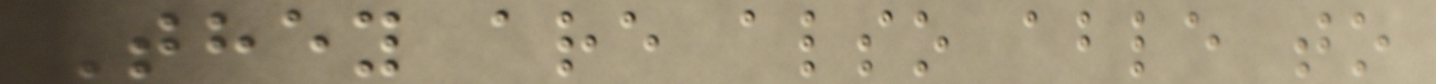They are also able to
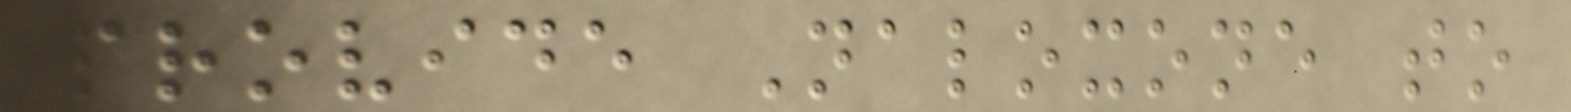provide Naloxone to
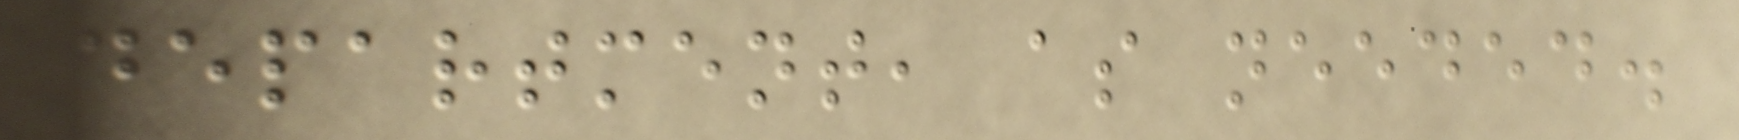department, as needed.
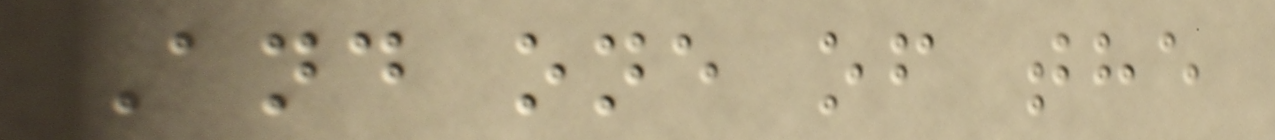And one of the
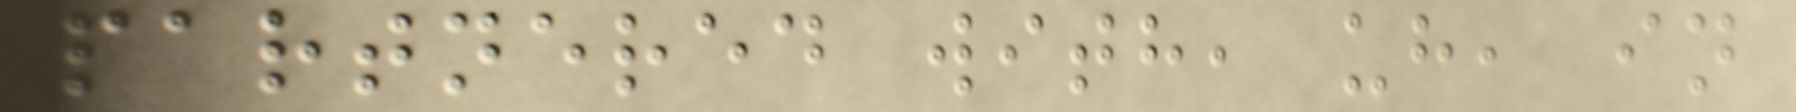partnered with, uh, in
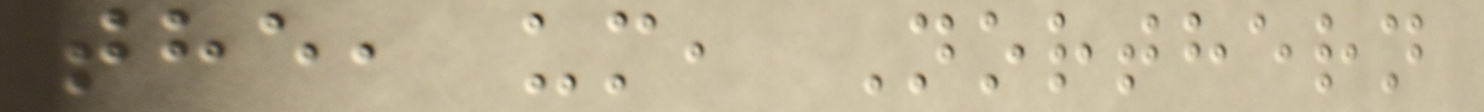the, um, Northern
